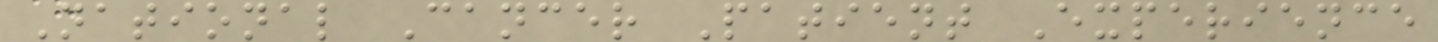National Cancer Patient Experience
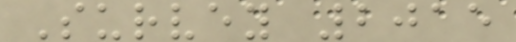Survey 2015
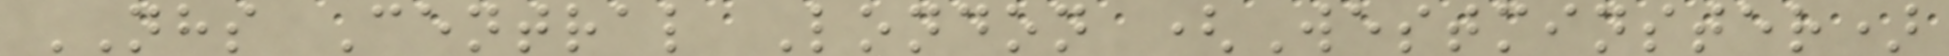NHS Central London (Westminster)
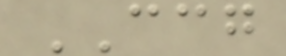CCG
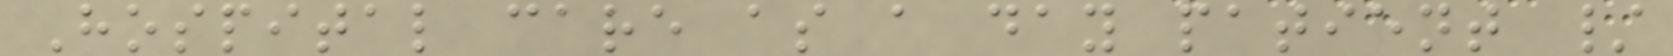Hospital care as a day patient /
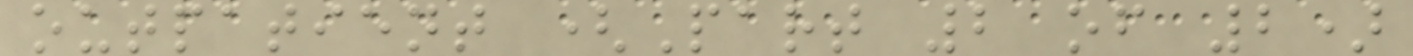outpatient (Part 2 of 2)
